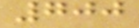700
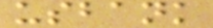usbank
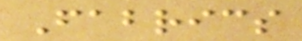Fabrics
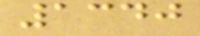1340
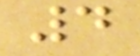4
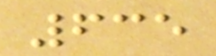635
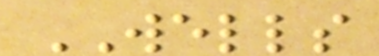WELLS
